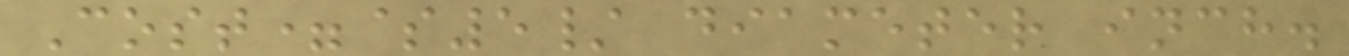Cost=$5/ diameter inch.
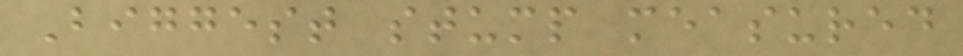Biggest stump measured
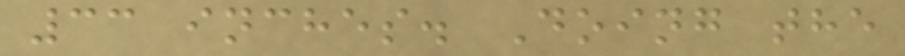33 inches. Doing the
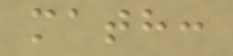math:
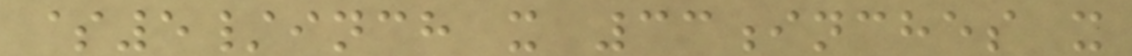$5/inch x 33inches x
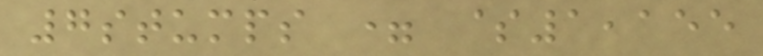7stumps = $1,155
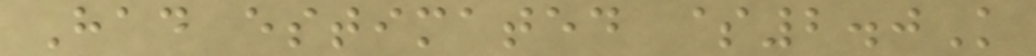Had estimated $2.0K
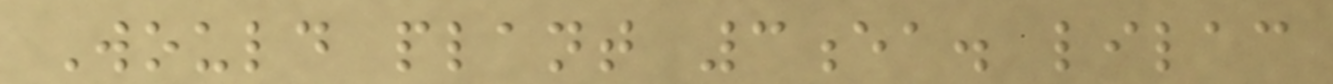Would plant 3ea. lilac
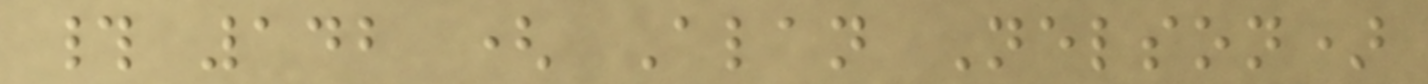# 142 ( Alan Nelson)
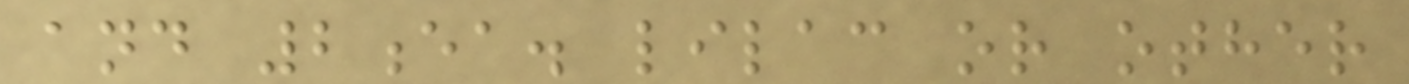and 2ea. lilac or other
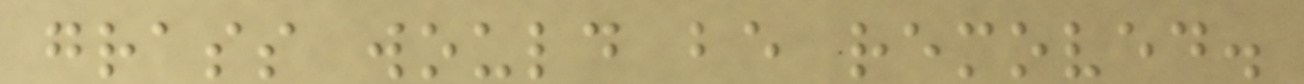grass would be removed.
